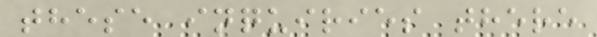these inquiries there
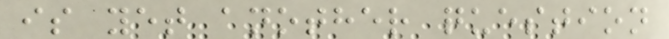is yet another question
